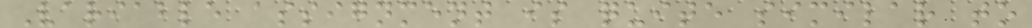Variable assignment is quite similar to
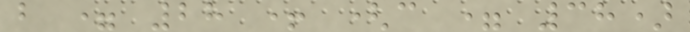b = 28 + (c = 38)
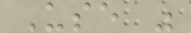Use "
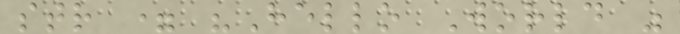str = "Hello World "
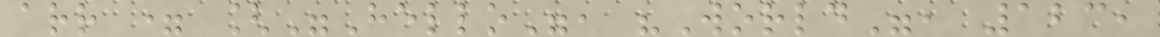arr = ["Hello", "World", 123,
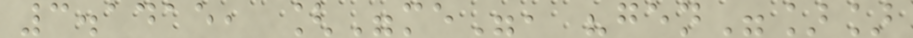3.1415, ["me", "gen"]]
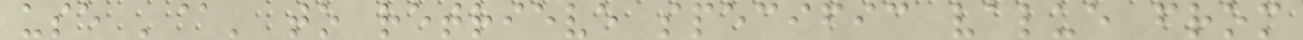use '@' to retrieve specific value from
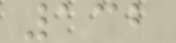132
